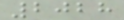2028
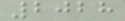2028
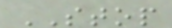STOP
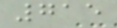715
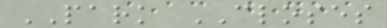PARK CLOSES
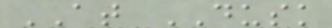AT DUSK
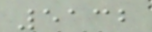5132
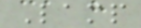Lamp
